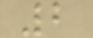2
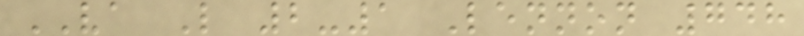VA L 2-1 Lennon 748
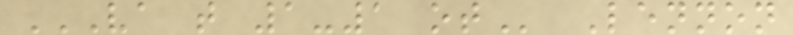VA T 1-1 OT Lennon
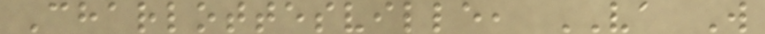Charlottesville, VA W
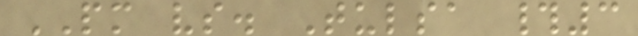PM vs. Tulsa #3
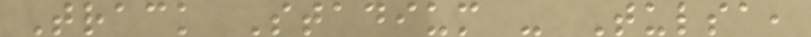Track Stadium - Tulsa,
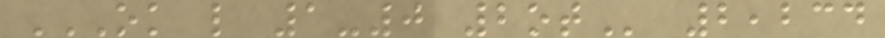OK L 1-0 2OT 2,234
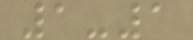1-1
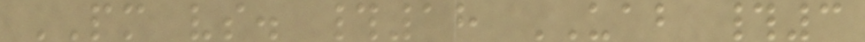PM vs. #18 UAB #3
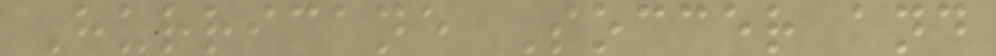Hurricane Soccer and
